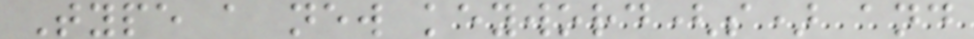Type a new keyword(s) and
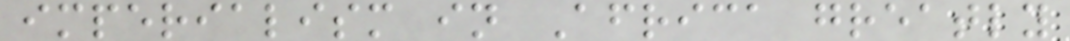imperialism in Africa greatly
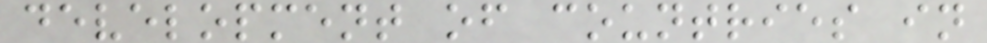development of countries in
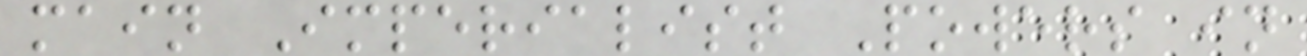main Imperialist Powers in
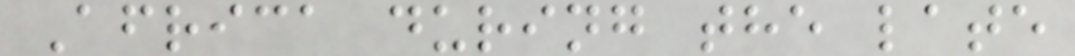Africa during the late
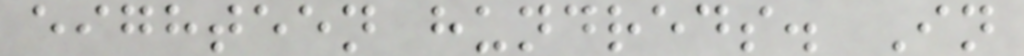eighteen hundreds. In
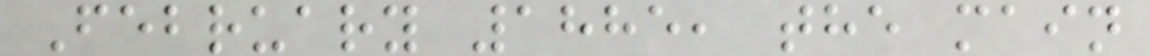February 1885, the main
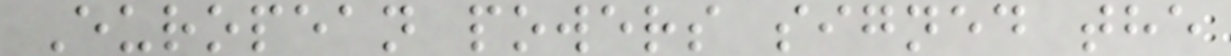European powers signed the
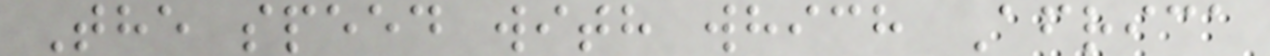The speed with which Africa
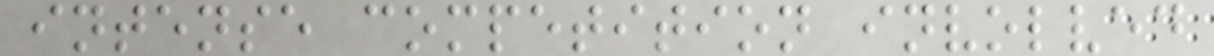intense competition involved
